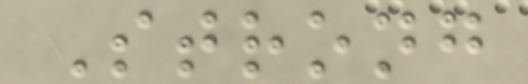Strong
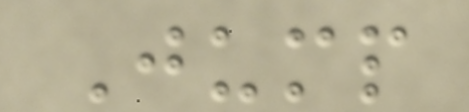Jump
